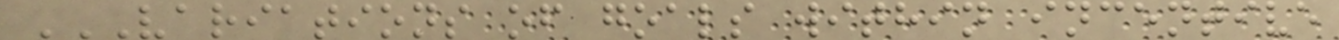VARIATIONS OF GOALS WITHIN INCENTIVE
